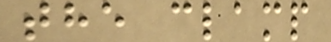the clamp
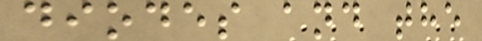diodes and the
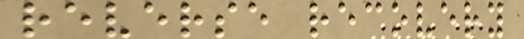reverse recovery
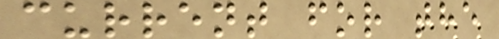current for the
